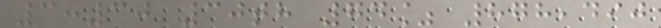3:30 30th 74% 878,490
